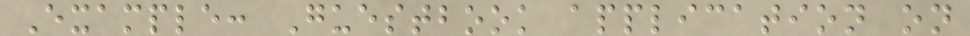Example: Guestbook application on
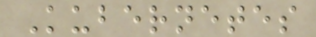Kubernetes
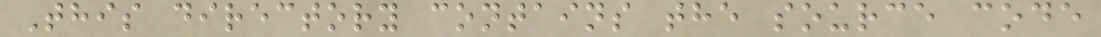This directory contains the source code
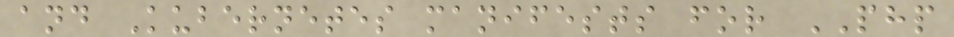and Kubernetes manifests for PHP
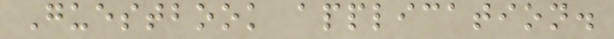Guestbook application.
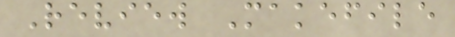Review Makefile
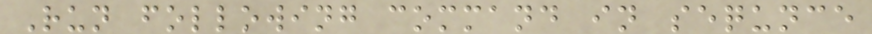Run following command in sequnce
